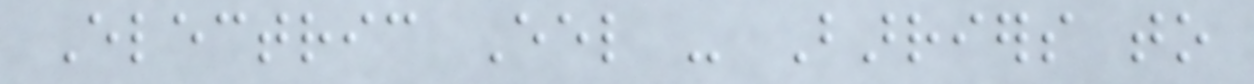Electric Eel - Barriers to
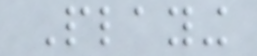Playing
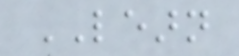LEARN
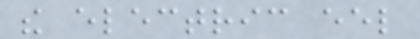the electric eel
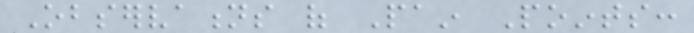Observations of Pain Points:
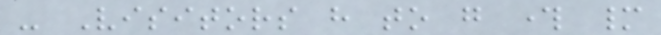- Visitors have to go through many
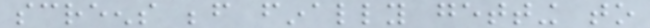screens before finally getting to
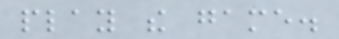play the game.
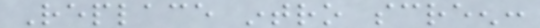Replace intro screen:
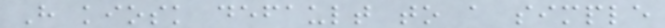Have kiosk default to a simple
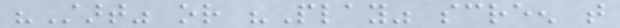"Start" or "Play" screen that
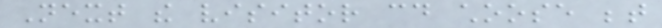Next the visitor could choose between
